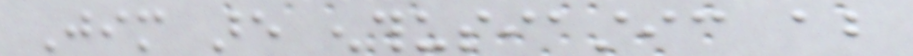Jim are enthusiastic about
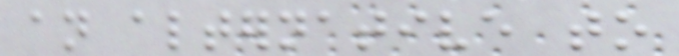an alternative to
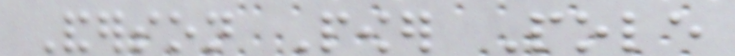Anderson Power Pole
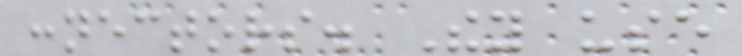connectors. They use
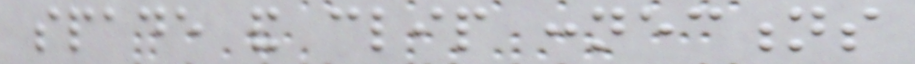spade and clip connections
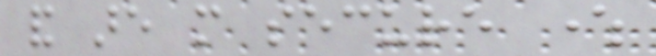and are more secure where
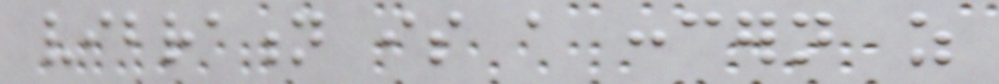vibration is a concern as
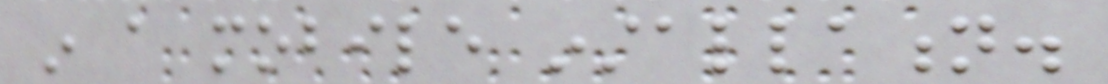in a mobile installation.
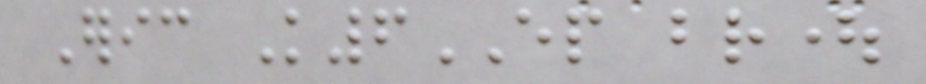Eric K6EP brought
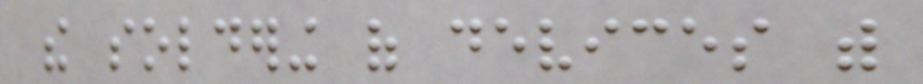the soldering of devices with
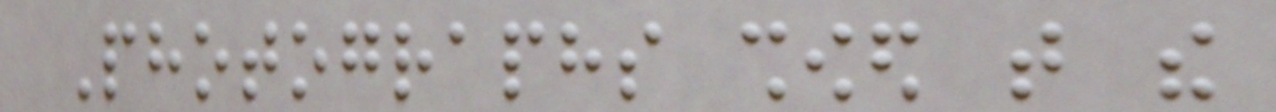Photographs showed that the
